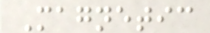Magnetic
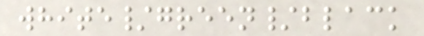white/green/black
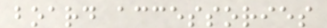board accessories
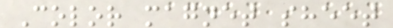Color magnet sheet
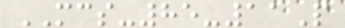MCS-85-11P
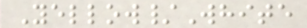Yellow/White
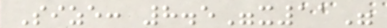Size: 8.5"x11"
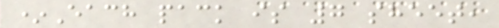*Each pack is 7 sheet,
